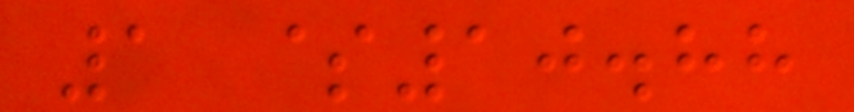1 $10.88
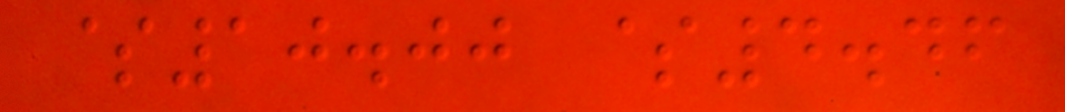$10.00 $4.46
